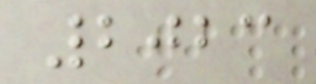2023
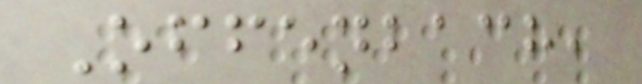Offenbach,
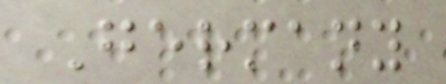Germany
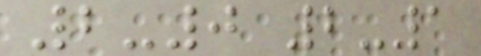2-0 2-1
